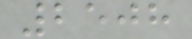2508
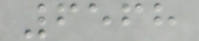6568
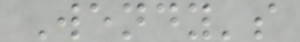Wendy's
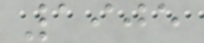1905
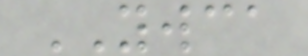YWCA
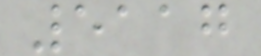5117
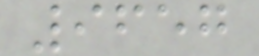9657
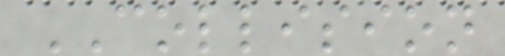COLLISION
